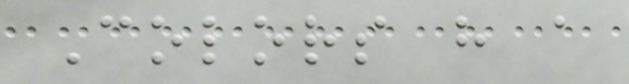Colors have a
